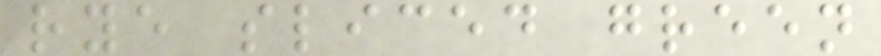rye sliced green
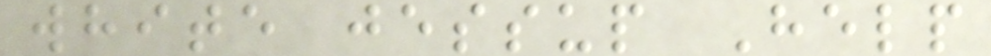white jessup Help
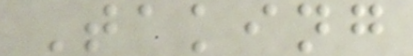Taking
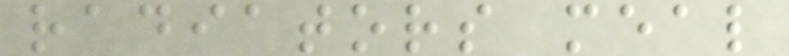radiators meal
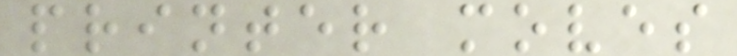printer moves
